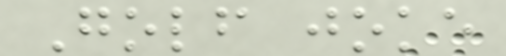Golf joke
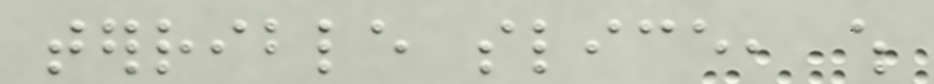terrible slice, which
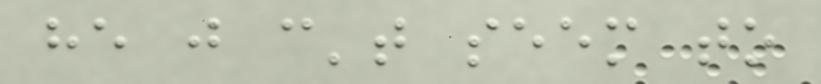he just can't seem to
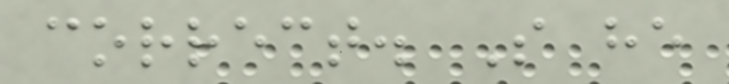correct. So he
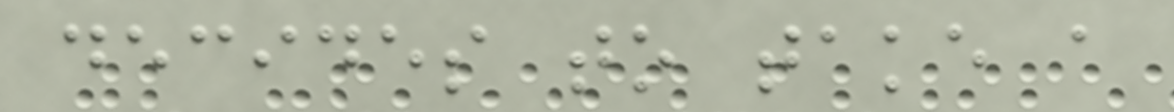decides to take a
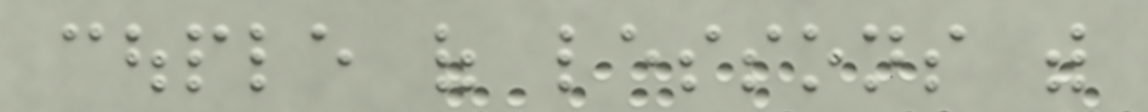couple of lessons with
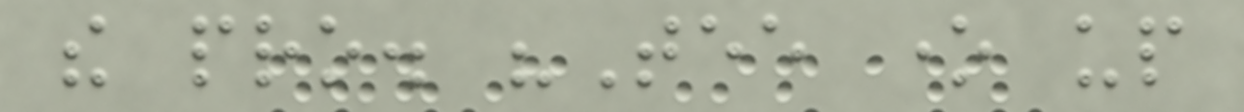the pro. "Tee one up
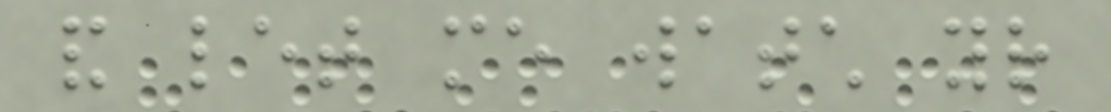and let me watch your
